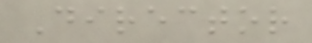Director
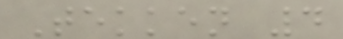Tekken 4
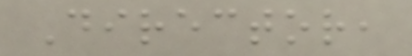Director,
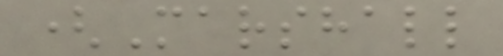(Marshall
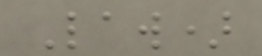Law)
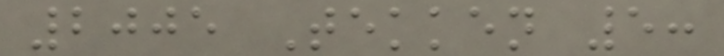2005 Tekken 5:
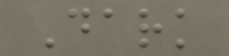Dark
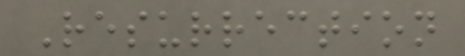Resurrection
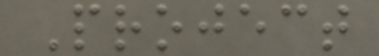Project
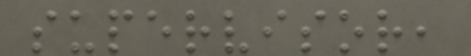supervisor,
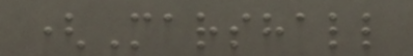(Marshall
